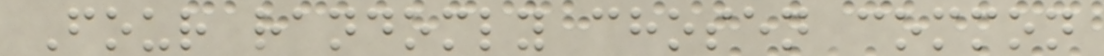Four randomly chosen common
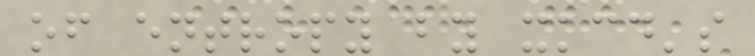of entropy by xkcd's
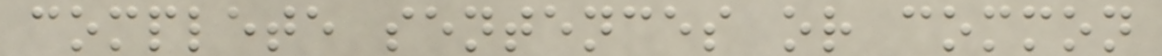complete sentences or common
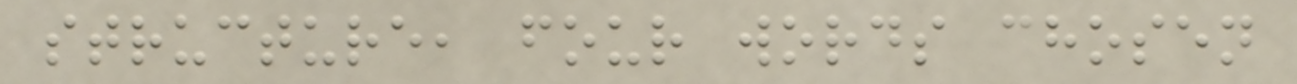structure, four words chosen
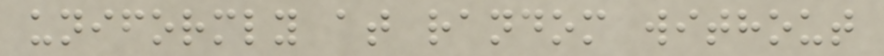uniformly at random without
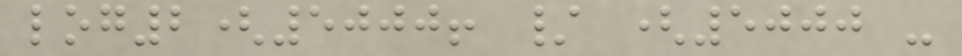log2(5000! / (5000 -
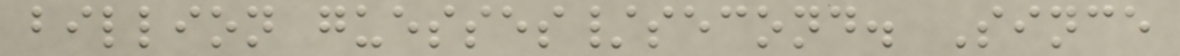billion guesses/second. Since
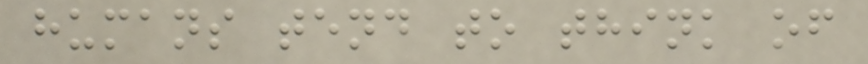humans tend to think of
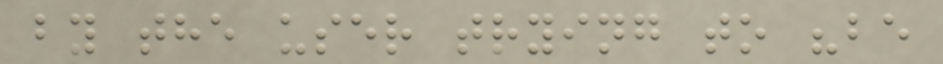by the user trying to "be
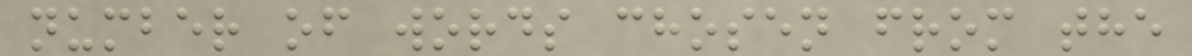number of words chosen from the
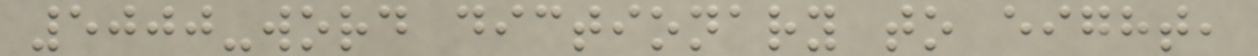5000-word dictionary to eight,
